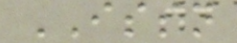ISSN
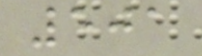501
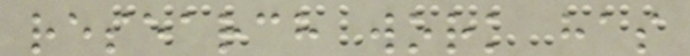research work has
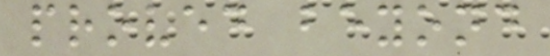proved beyond
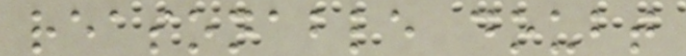reasonable doubt
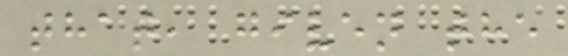that, given the
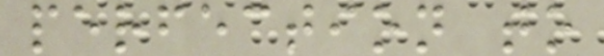perfection to
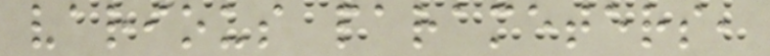various parameters,
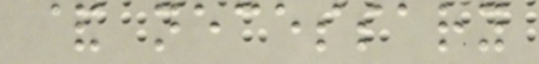& necessary
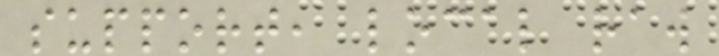support, local raw
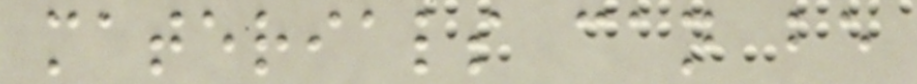materials can be
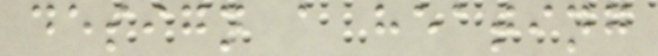design a heating
